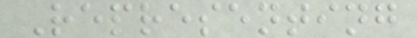Representing
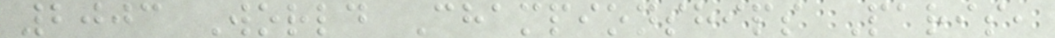2003 World Championships Paris,
